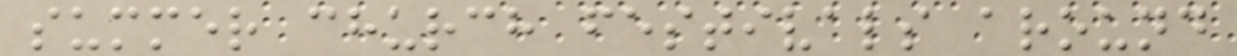summer church festivals around
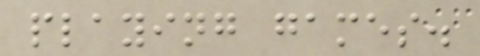playing games.
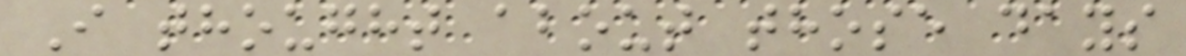I thought about those days
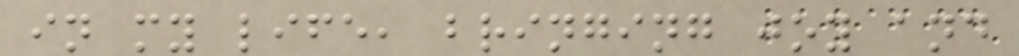in my life, bringing joy and
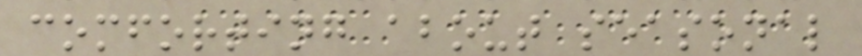comforting about seasonal
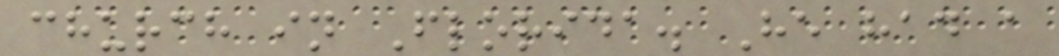church in Florida. He had a
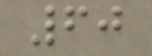60
